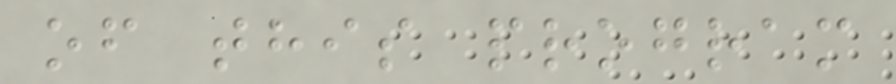of this program
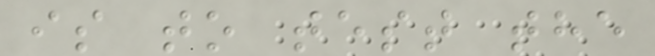is to test the
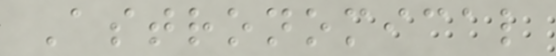Astronomical
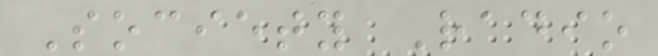Society Radio
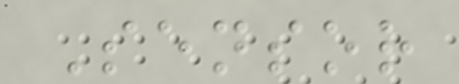Sensor
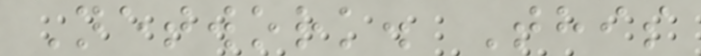Network. This
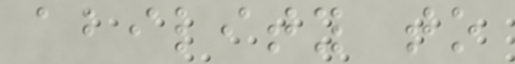ability to
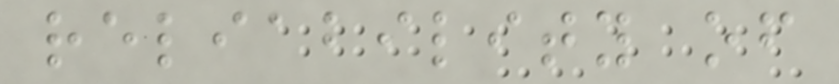reliability of
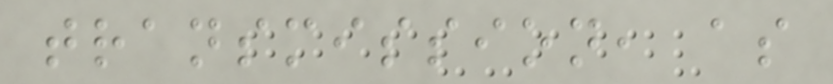transmission, as
